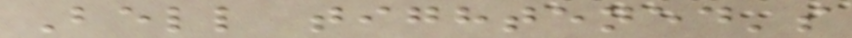Bell tightened's
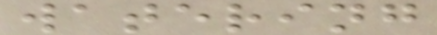watering
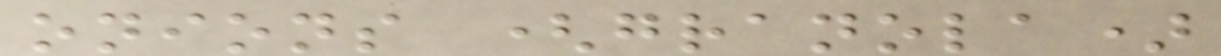onions (granola)
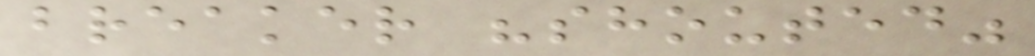breaker "shouted"
